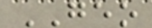GEO
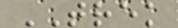TREK
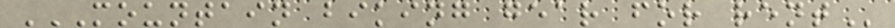MOUNTAIN BIKING GEAR FOR RENT
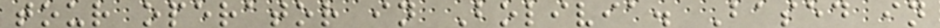tour operator in Bolivia. Based in
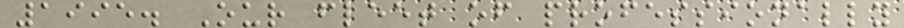1995. Our fleet of professionally
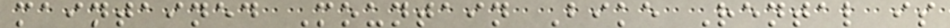maintained Mountain Bike Rental is
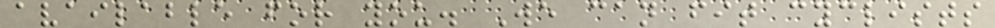available for you. We can fit cyclists
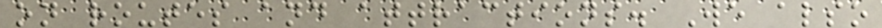on routes and attractions. We also
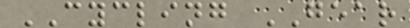CYCLING GEAR
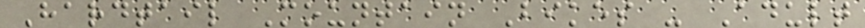Hardtail Mountain Bikes - Adult
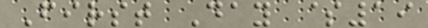First Day $19
